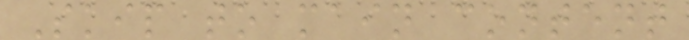Skip to main content
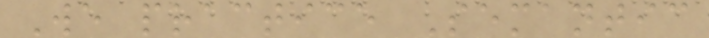We practice Semantic
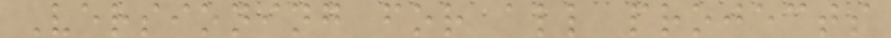Versioning for all projects
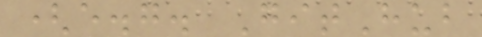(e.g. GitHub
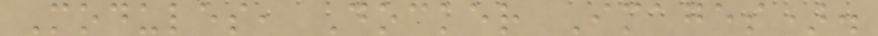Modules, Docker Images).
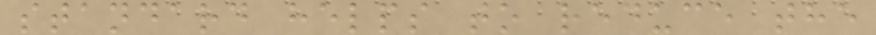standard helps to reduce the
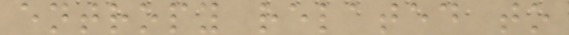entropy related to
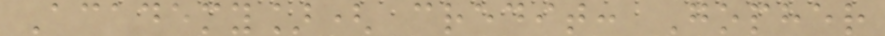Academy]( credit: Gopher
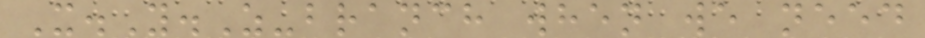X.Y.Z-branch when we need
